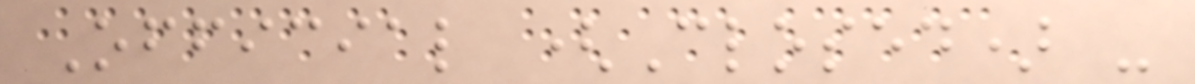Official (Closed) -
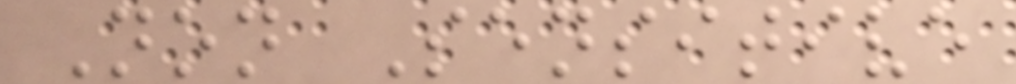Non Sensitive
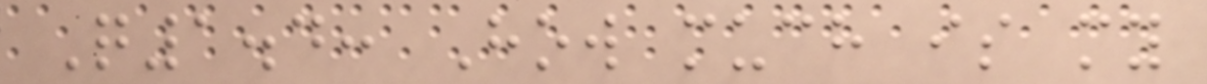Q1.4: How much is my
